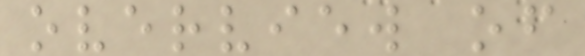overview of
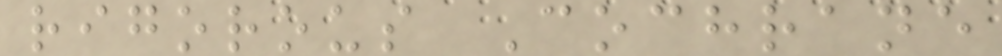rigorous Cochrane
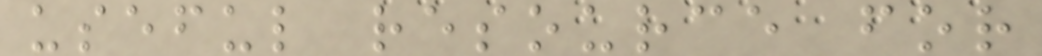useful resource for
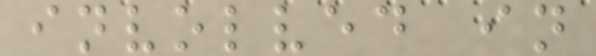involved in
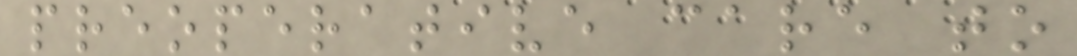preoperative care to
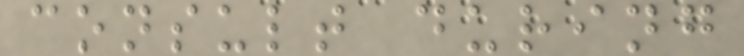consult during
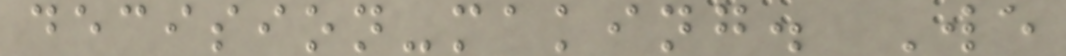decision-making. We
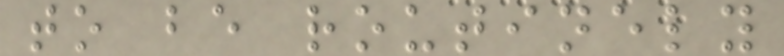to be routinely
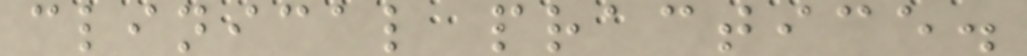clinical practice.
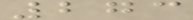273
